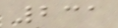231
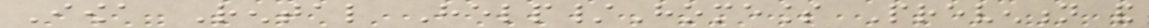Iowa Rental Help/Homeless Prevention and
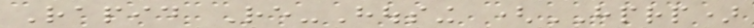Rapid Re-Housing (HPRP)
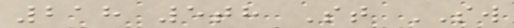218 5th St SW
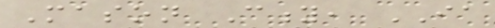Mason City, IA
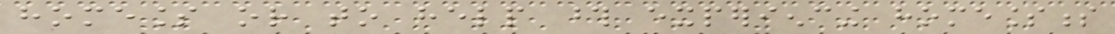homeless or to help those experiencing homelessness
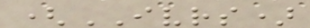(IVRS)
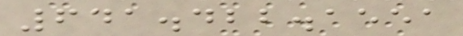641.422.1551
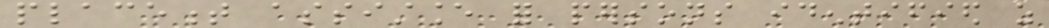placement assistance for persons identified as
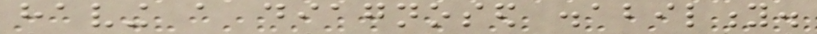having a diagnosed disability.
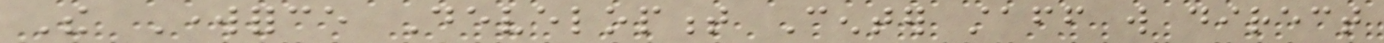The Workforce Development Center staff will direct
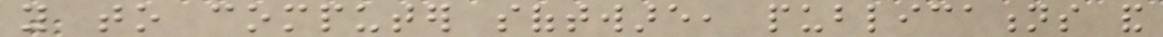you to computer software, publications and
